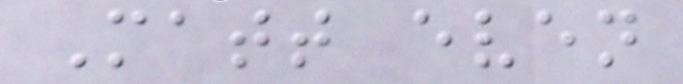Matt even
